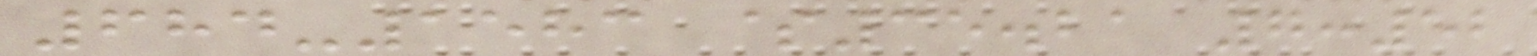684-1583 $35.21 7:52
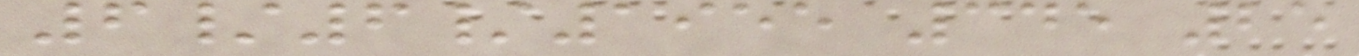6/6/1955 345 25
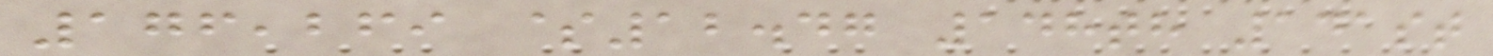176,269 $12.47 148th 141st
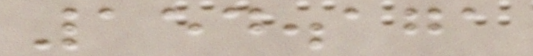154.171
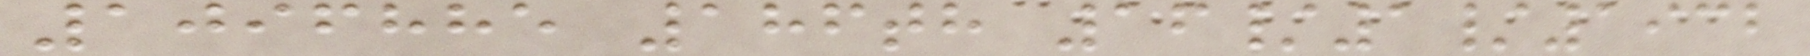1096885 186th 16/1/1932
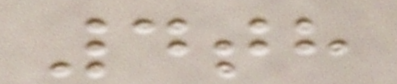4th
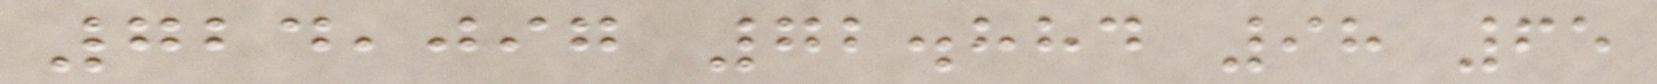724,097 72.884 98 65
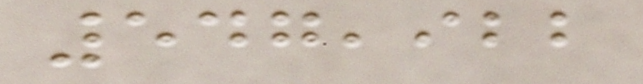547,922
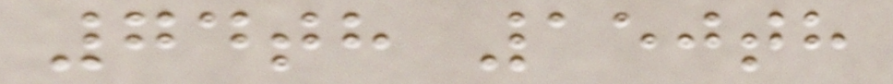74th 150th
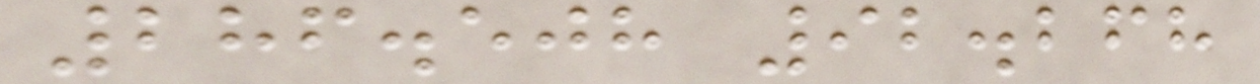286.508 92.268
